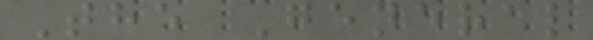The General
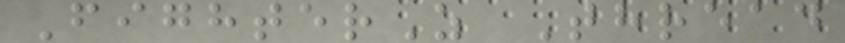FighterZ Thread
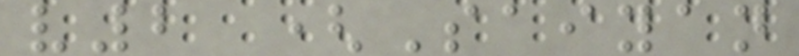v2 (Saiyan
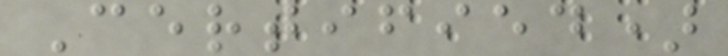Certified)
